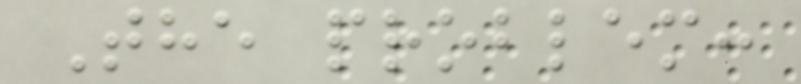The problem:
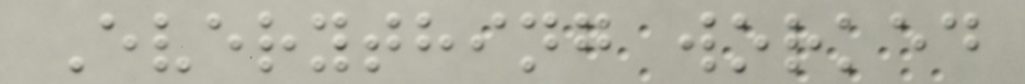Everything worked
